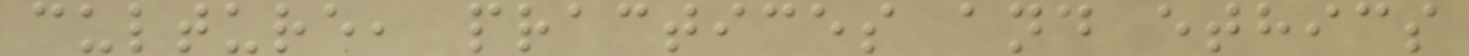culture, practices and ethics
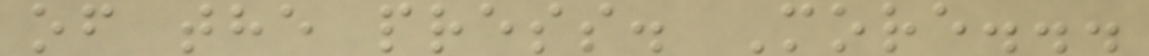of the press. More...
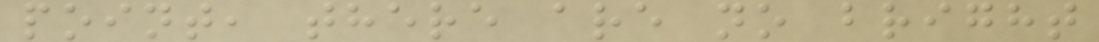point, there are no bright
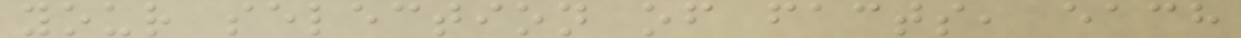your selection of facts, each
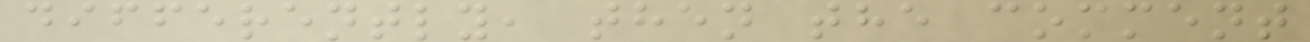differently, then the comment
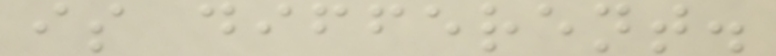is different.
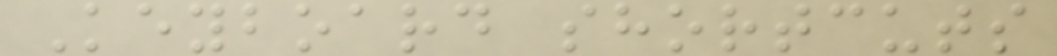Keyboard shortcuts
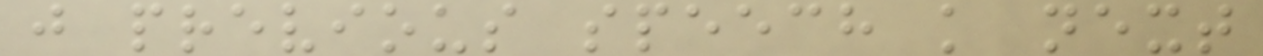j previous speech k next
